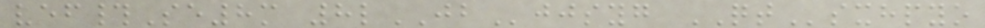vef#Se8m 8lJBjjsyg QTsxhpyo
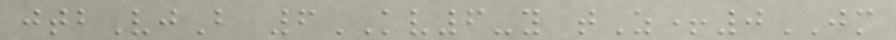jtbVjB 6KV6-y tZ+0JM
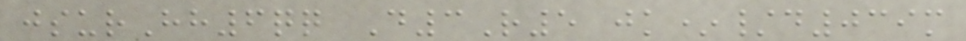jsurHh6qq D3R5 jk*/d039m
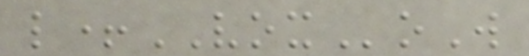l+VOXoW
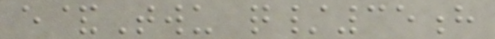e&Twu q/35h
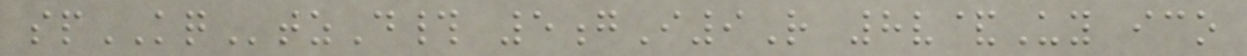spKQtzD# 5gI9R 8v&Uy ico
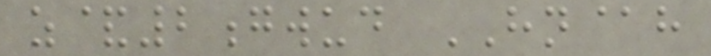z&2gwud HN@h
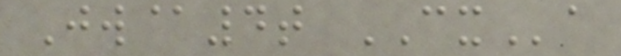Jw@4t CXa
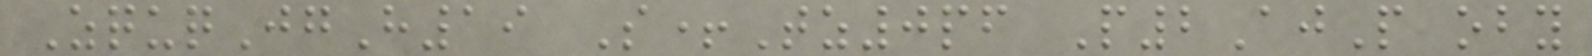ZquqJgH19 S+Tz0pf P2AjP oby
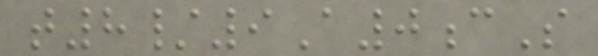t8/9A0cS
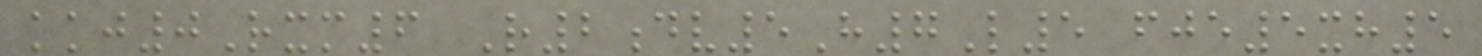kkj0Rxm6 R2dv5H7L5 fje5xh5
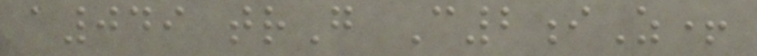a049 trG C2iZ+
